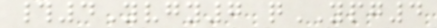#4Yvgy7 qYPG4
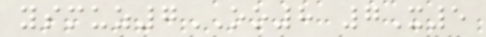ysmuz7OO8 7X5
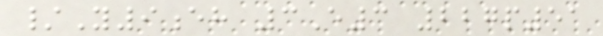/Y9eh 3E3 227p51
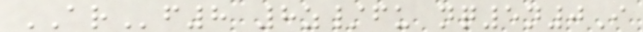ARf8 8z/fu nq5n0I
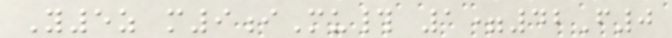Y5z m9iMu# 1=42F0
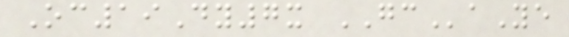Oc19Dy7x GCaYe
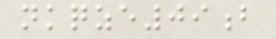nkqze09b
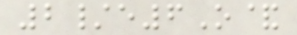2/e6O&
